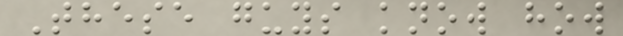These guys know how
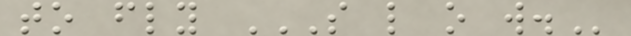to fly S L O W.
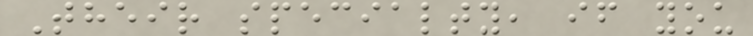Their specialty, if you
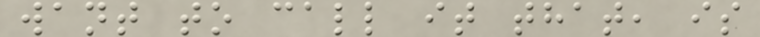want to call it that, is
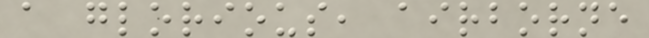a glorious, airborne
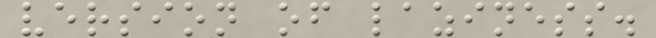version of laziness.
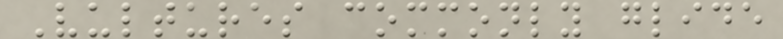Vultures commonly glide
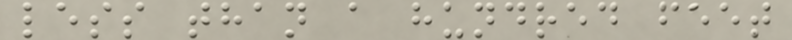less than a hundred feet
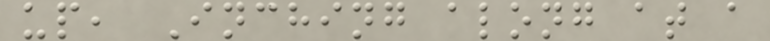up, Inching along at a
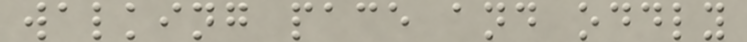walking pace and oddly
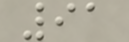91
